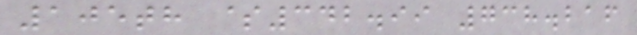105th $342.99 738.216
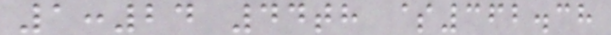1:24 44th $362.38
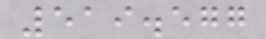519.577
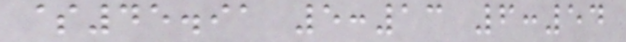$45.91 5:13 6:54
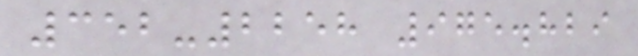352-2258 975.829
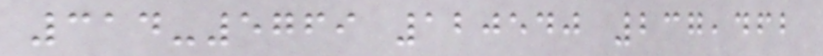314-5769 120540 237,462
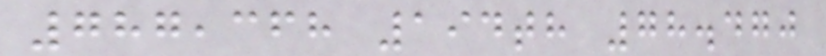787,368 194th 78.470
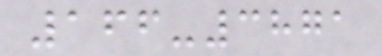166-3871
